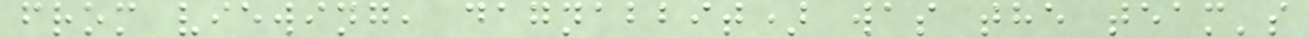from viewing, dagnabbit) was the team's
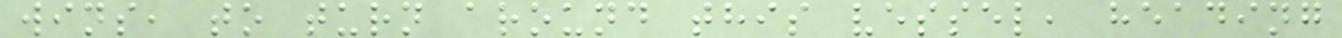wins, to turn around this vessel, heading
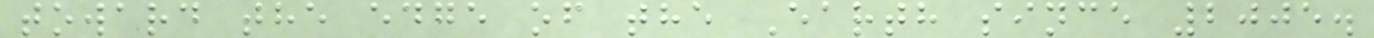toward the edge of the Earth since 2005.
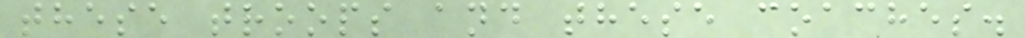these troops and these coaches.
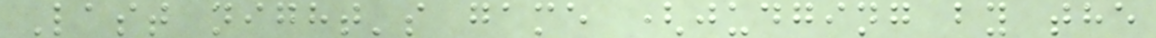Last night's game (judging by the
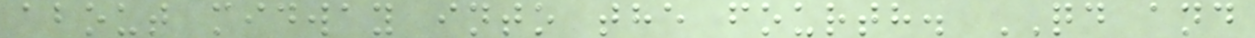about midway into the fourth. QD and
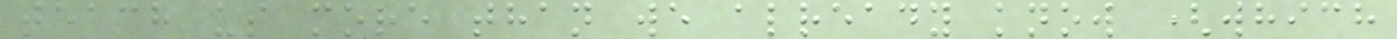teach us more than we already know (which
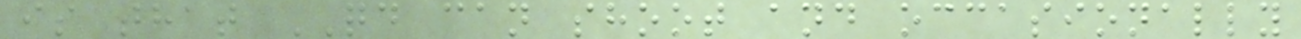is that QD can shoot and occasionally
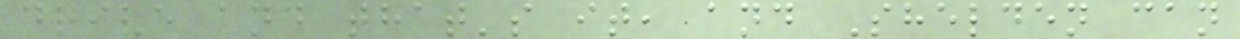drive and that's it, and Shelden can
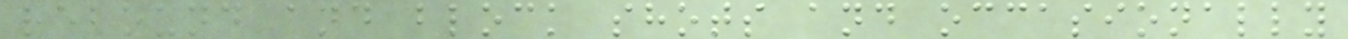rebound and block shots and occasionally
